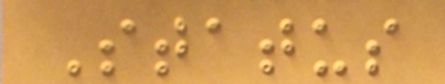Status
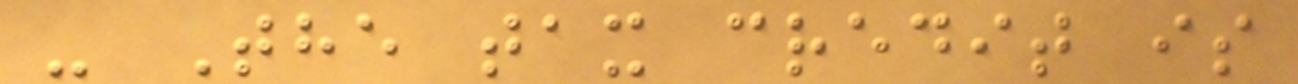- The tax credit is
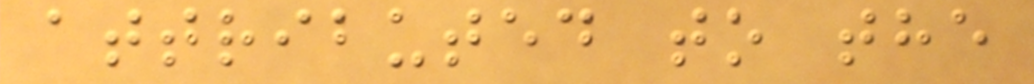attributed to the
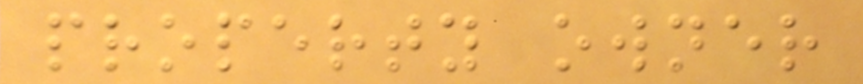property owner
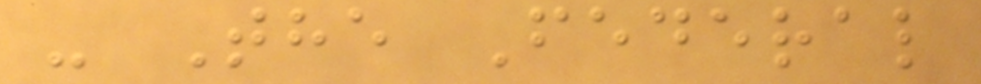- The Federal
